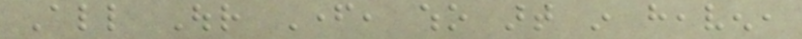All Our Father, who art in heaven,
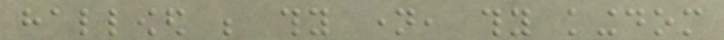hallowed be thy name, thy kingdom
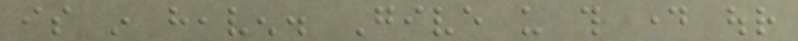is in heaven. Give us this day our
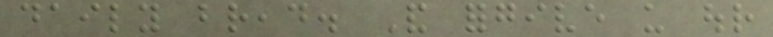daily bread. And forgive us our
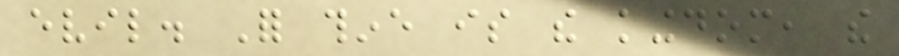evil. For thine is the kingdom, the
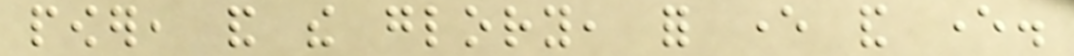power, and the glory, for ever and ever.
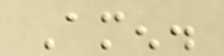Amen.
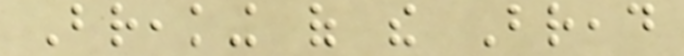Breaking of the Bread
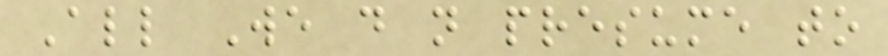All We do not presume to
